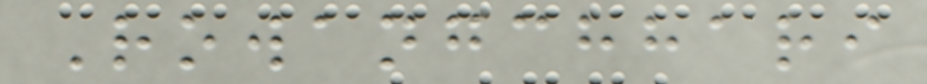Rowangchhari
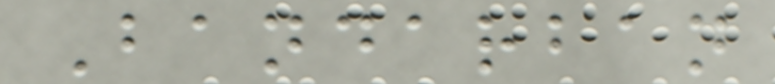Bandarban
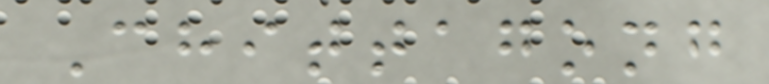Chittagong
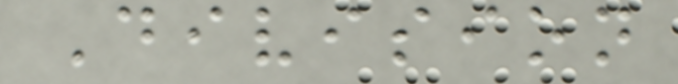Division
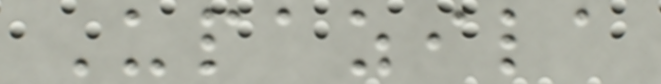Upazila
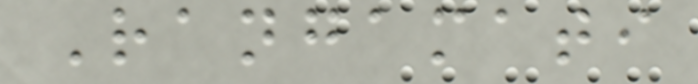Rangamati
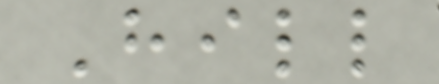Hill
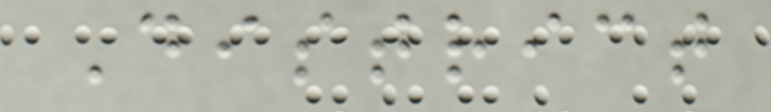District
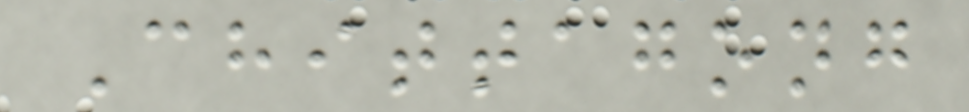Chittagong
